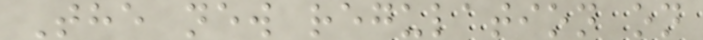The new regulation on
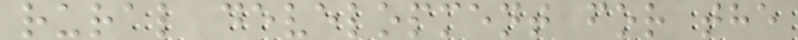rural development for the
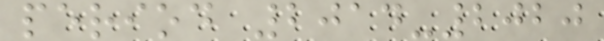period 2014-2020
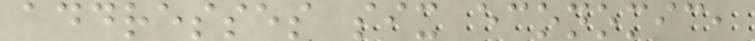addresses six economic,
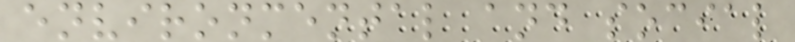environmental and social
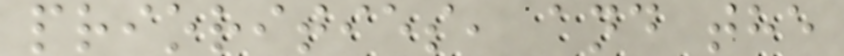priorities, and the
